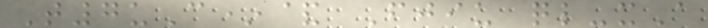T7uC*& Fjiu ql-xA
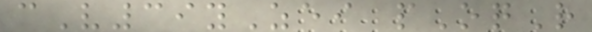cV39yZei pOqR
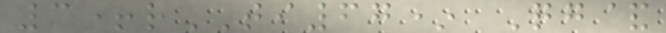3+rTI67* Qg&
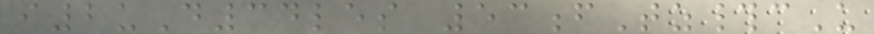i2uD34les 53fTz#cU
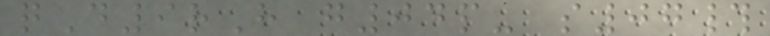qD9rH g04p- s07#
